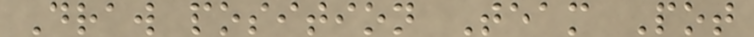Draw position Team Pot
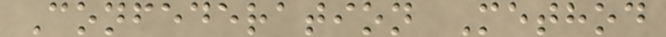Confederation Method
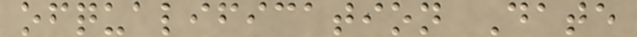ofqualification Date
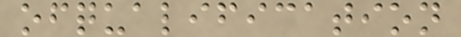ofqualification
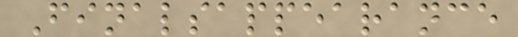Finalsappearance
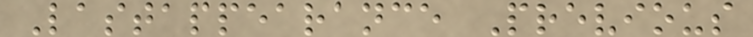Lastappearance Previous
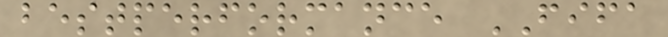bestperformance FIFA
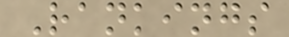Rankings
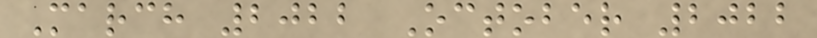March 2022 October 2022
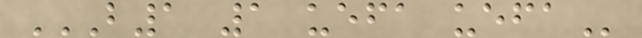B1 1 UEFA UEFA
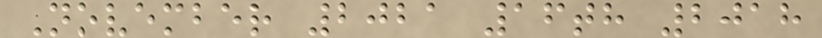November 2021 16th 2018
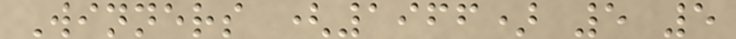Winners (1966) 5 5
